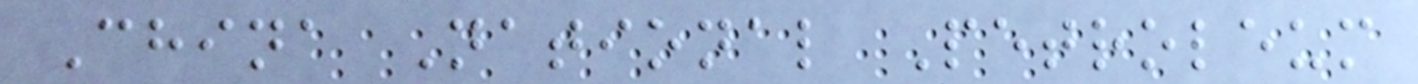China National Petroleum
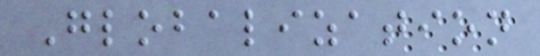Globalization
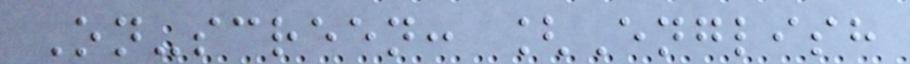On-screen: [English
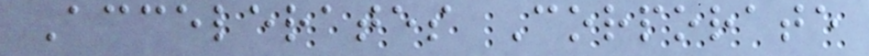Accelerates Corporate
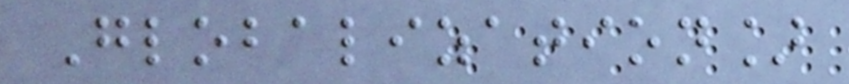Globalization]
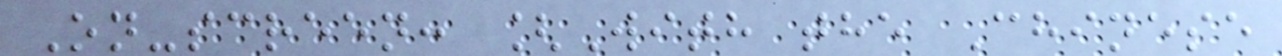On-screen: [With the Chinese
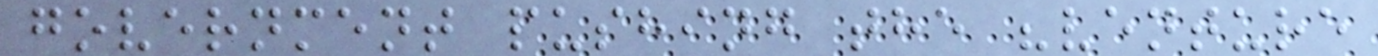government pushing the "venture
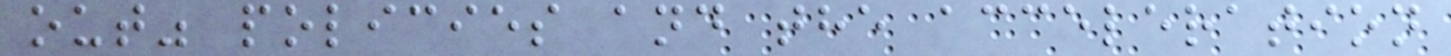out" policies and the acceleration
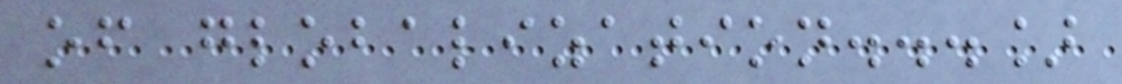of globalization...]
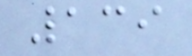139
